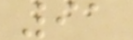91
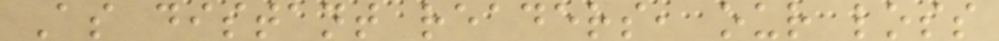As distant readers, our loss
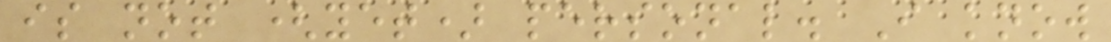is not (yet) personal. I know
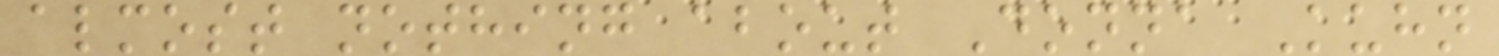almost nothing about Donna Kuhn
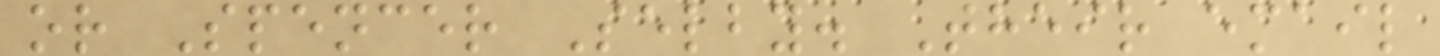or Spencer Selby. Their email
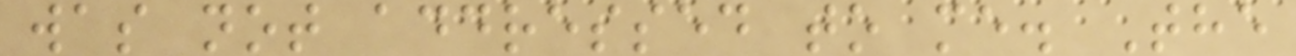was not addressed to me. The
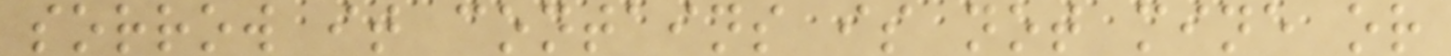sorrow it contains is not mine or
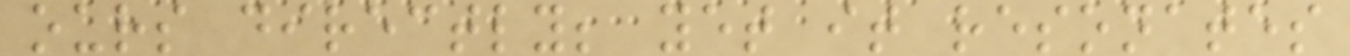ours directly; yet it resonates
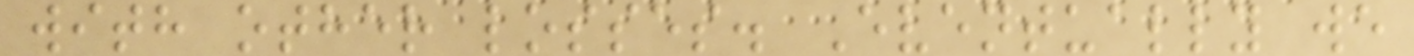with other losses. Eventually we
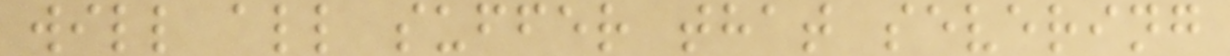will all suffer that severing
